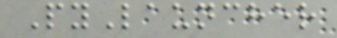PyLauncher
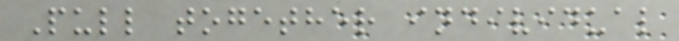Pull together individual
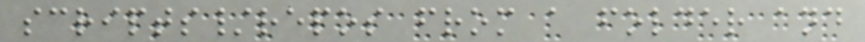scripts/repos from a folder and
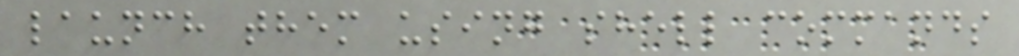launch them using shell commands
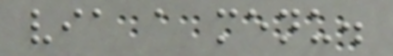via a menu.
